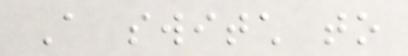A switch to
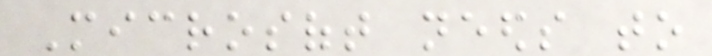Microsoft needs to
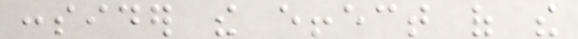consider the effect of the
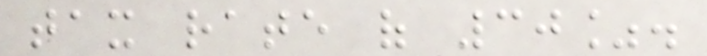tax rate of 30%.
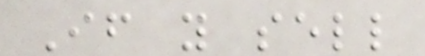If you sell
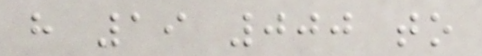have 19 000 to
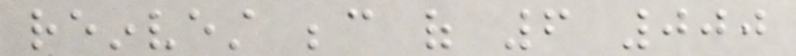reinvest because of 6 000
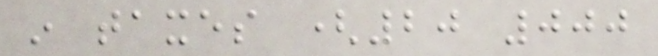in taxes (20 000
